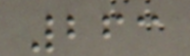263
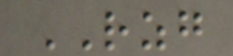RZG
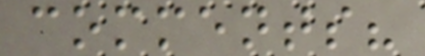comments?
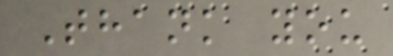Thank you
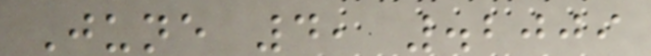June 4, .2009
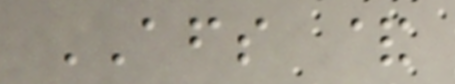AFS &
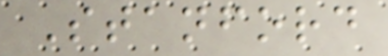Stanford
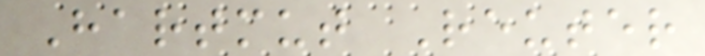Hartmut Reuter
